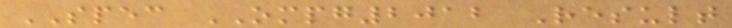SPEC OMPG2012 Result
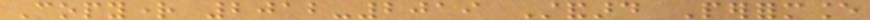Copyright 2012-2019 Standard Performance
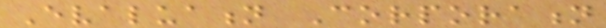Evaluation Corporation
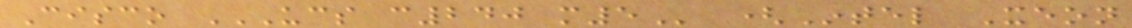Cisco UCS C240 M5 (Intel Xeon
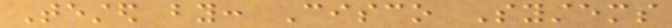Tested by: Cisco Systems
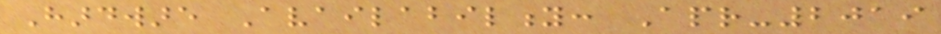Hardware Availability: Apr-2019
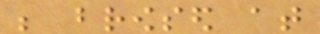be browsed at
